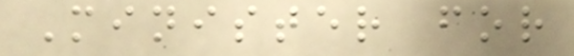Minister for
